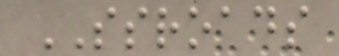SSROADS
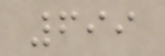699
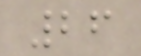26
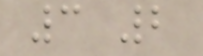3 2
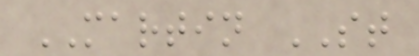MARTIN ST
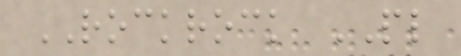ROCKROCK PL
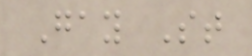Gay St
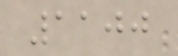1100
